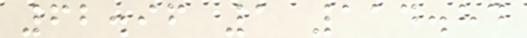62.96 1 114.84
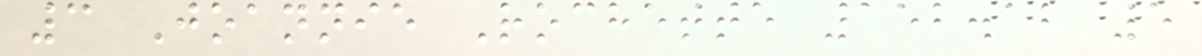3 Joannie Rochette 152.12 5
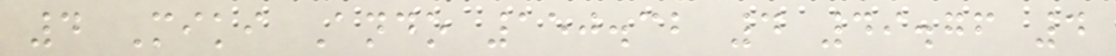4 Miki Ando 150.32 4 49.76 4
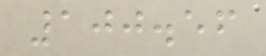100.56
